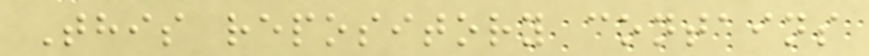This repository contains
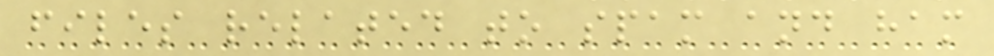files related to spam and ham
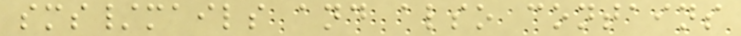sms/mails and also contains
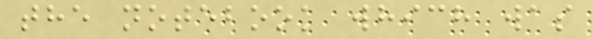the notebook which was
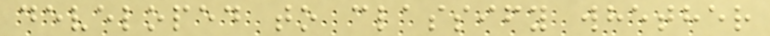developed to classify whether
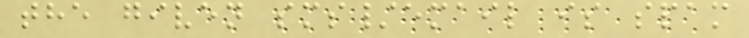the given sms/email is spam
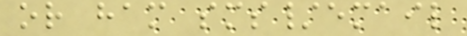or ham sms/email
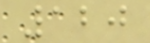120
